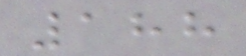188
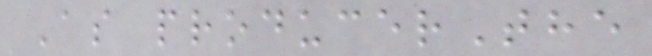As producerThe
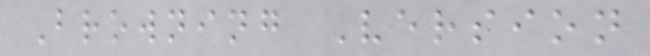Browning Version
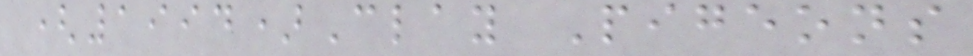(1994)Clay Pigeons
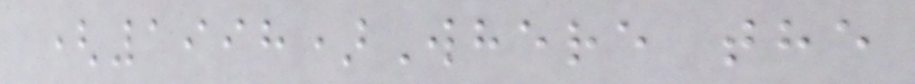(1998)Where the
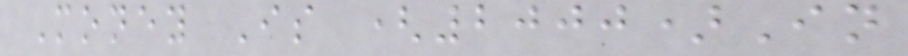Money Is (2000)In
